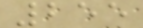255
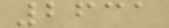2631
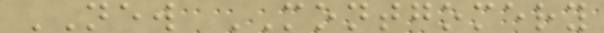NEW MONTGOMERY
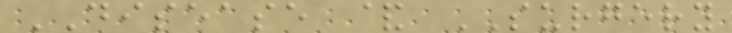DISEASE & SURGERY
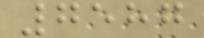7587
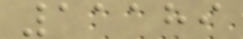11189
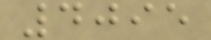4095
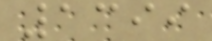1399
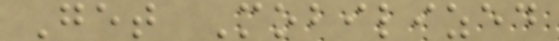Get Mobilized
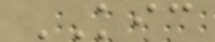KIC
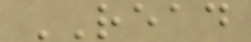READ
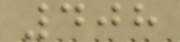408
